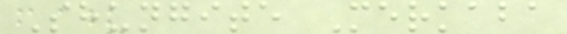Shungite Merkaba
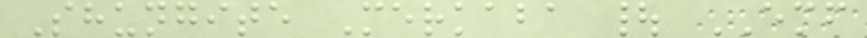Shungite Merkaba | EMF
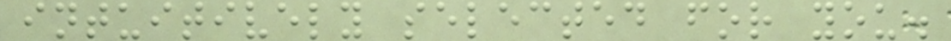intuitively selected for you.
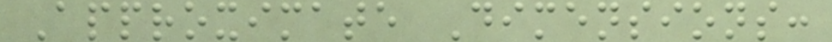Approximate Dimensions:
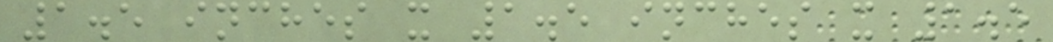1.5 inches x 1.5 inches x 1.5
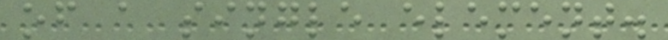of a single element.
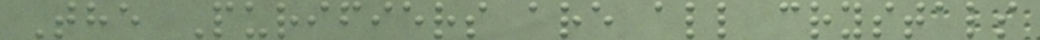The Purifiers are all crystals
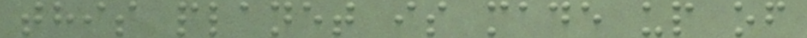this planet is made up of
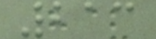213
